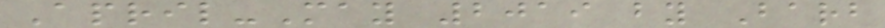April-May 2019 by Barb
